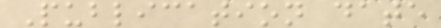Publication date
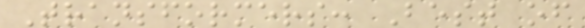Transformers: Best of
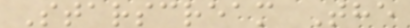Starscream The
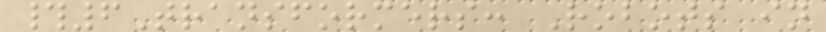#6Transformers: Robots in
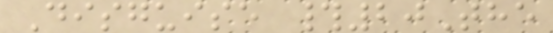Disguise #20The
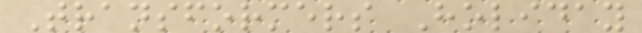Transformers Holiday
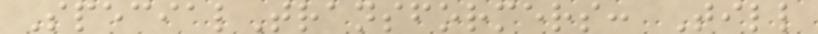SpecialTransformers: Till
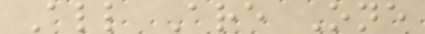All Are One
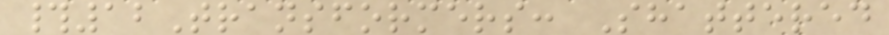#12Transformers: Shattered
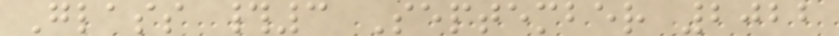Glass #3 September 2022
